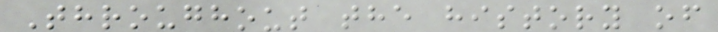Throughout the history of
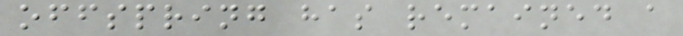offspring has remained a
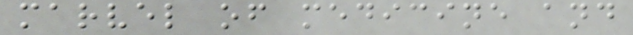marvel of medicine and
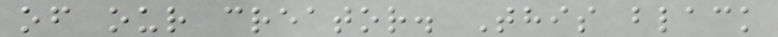of our creator. This black
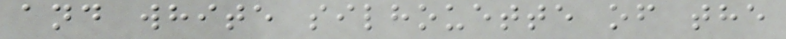and white silhouette of the
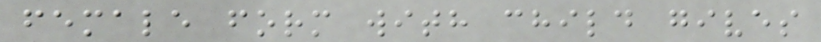female form with child gives
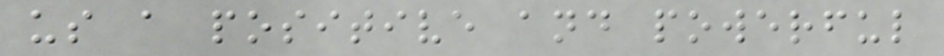us a positive and powerful
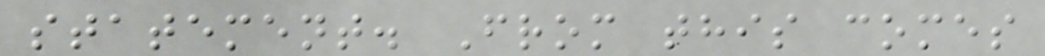statement. From this comes
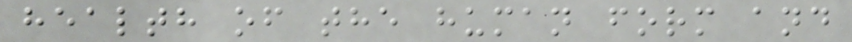health of the human form and
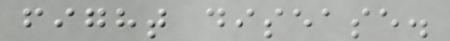fight disease.
